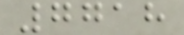7718
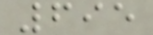695
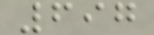697
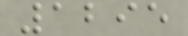1295
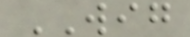WIG
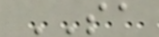SA
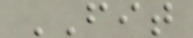FIT
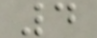4
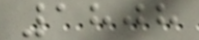1808
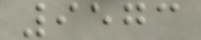9573
